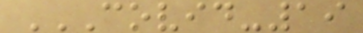COVID-19
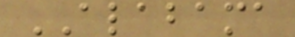ALABAMA
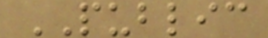PUBLIC
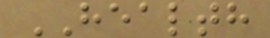HEALTH
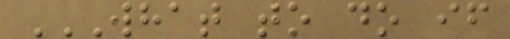WHAT TO DO IF
